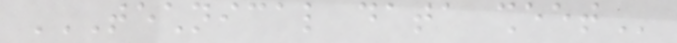TECHNICAL DATA SHEET
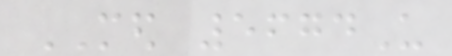MED 5674U
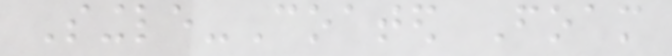Single-Coated Foam
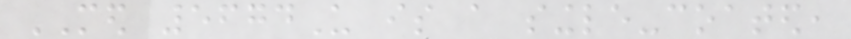MED 5674U is a single-coated,
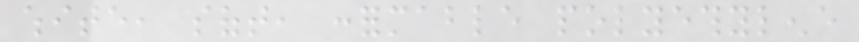white, soft, conformable polyethylene
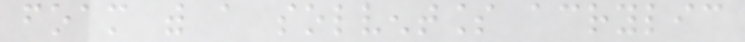foam with a solventless acrylic
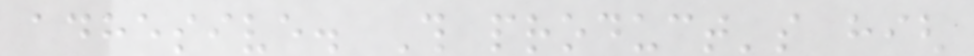adhesive. This product's high
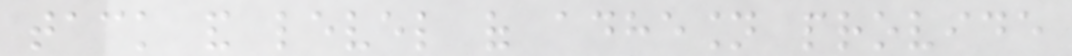tack and level of adhesion provide
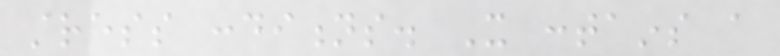stress conditions. It contains a
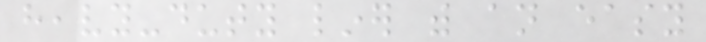heavy-duty liner with an easy
